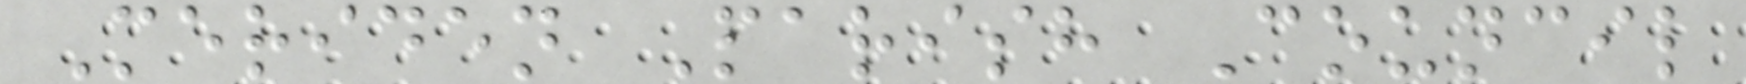Meriden Parish Council
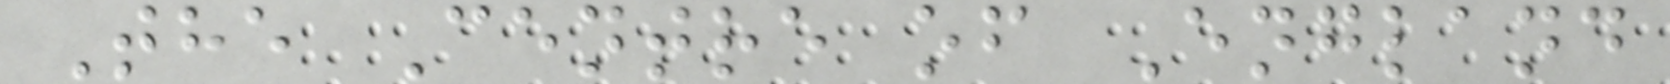The Centre of England
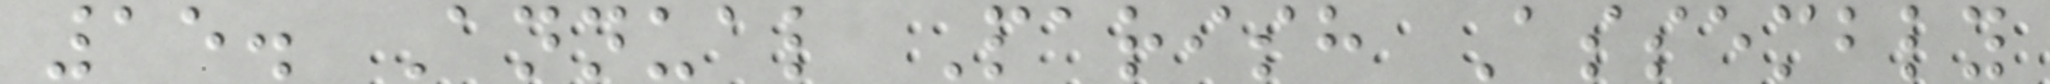15. Annual Parish Assembly
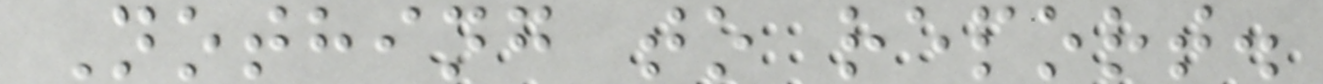Nothing to report.
